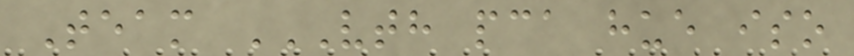Team VTH PCA HUE ISO
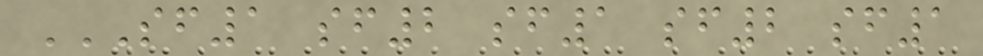SF1 SF2 SF1 SF2 SF1
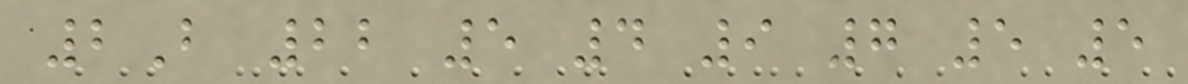2B 22 5 4 9 7 5 5
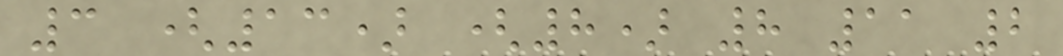3 (13) (8) 8 11 2
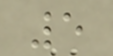5
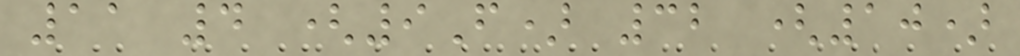11 4 (9F) 32 (10)
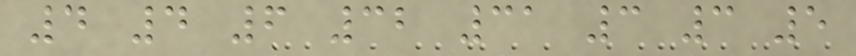4 4 6 32 31 3 3 5
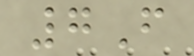7F
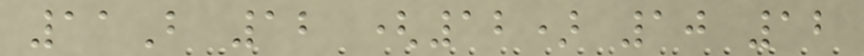11B 12 (12) 10 12
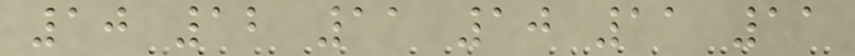10 12 11 10 11 11
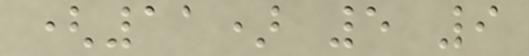(11) 5 9
